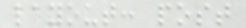layout: post
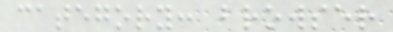category: browser
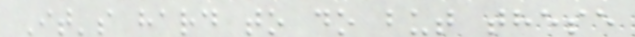It's hard to do but these
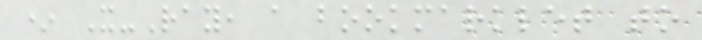* X-Ray, a bookmarklet to
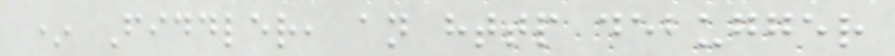* Fiddler, an http debugger
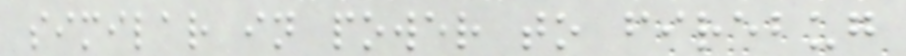similar in power to firebug
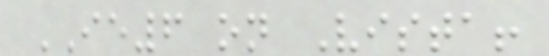IE6 on Vista!
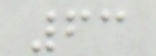63
